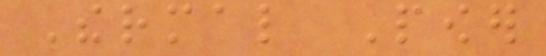Thermal Power
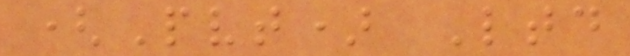(Pvt) Ltd
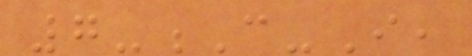7-C-I,
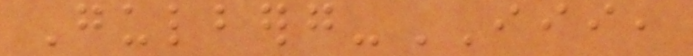Gulberg-III,
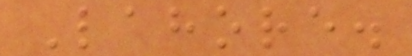Lahore.
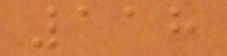118
